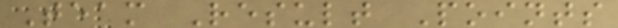Team Result Points
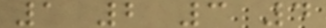1 2 3 4
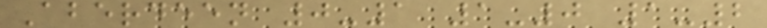Aberdeen 0-1 1-0 1-2
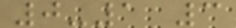0-1 3
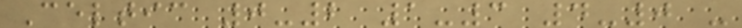Celtic 0-2 1-3 4-0 -
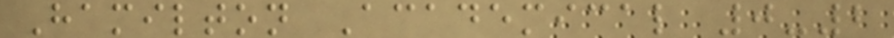Hamilton Academical 0-2
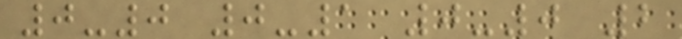0-0 0-1 0-0 2
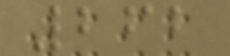262
